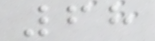68
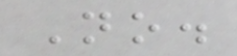No.
